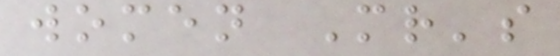women Mr's
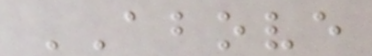ABOVE
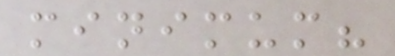minimum?
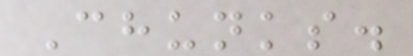Chunks.
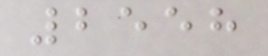2558
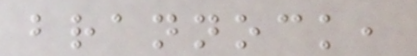brannock,
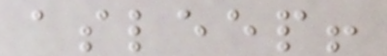asleep!
